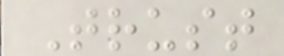Trust
